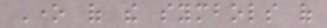One of the symbols of
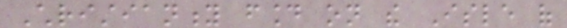Christianity found on the Isle of
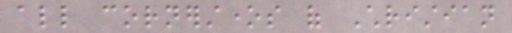all cornerstones of Christian
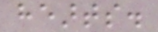hearts.
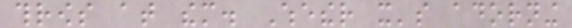throws at them. Whether it's adorning
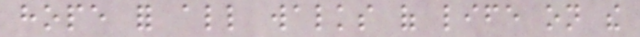hope for all walks of life on the
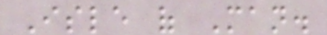Isle of Man.
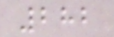282
